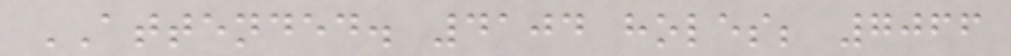ATTENDED. 4104 holes; 7066
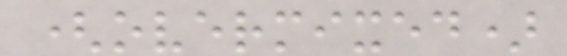(overmixed)
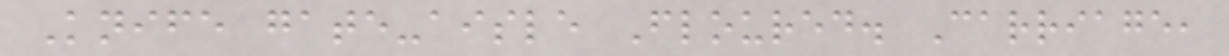Knife gate-aisle Floured. Carriage,
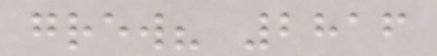grew? 2816
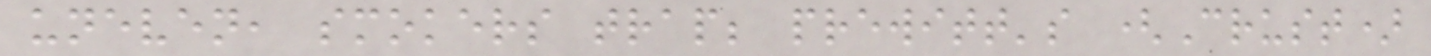uneven, smokers trap; prewitt's (Crust)
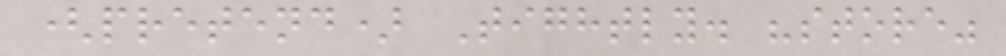(pretend) Tightly. "store"
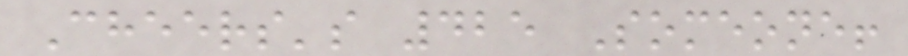Cheers's 425 Someone!
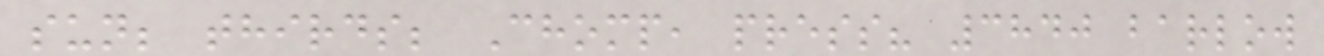sun; thirds; Chomp, press? 3840 barlow
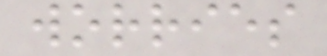worries
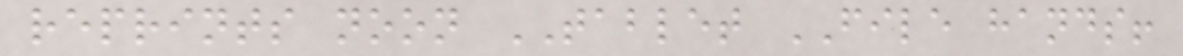reprints noon TABLET FILE hands!
